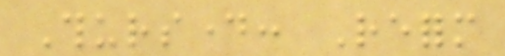Thursday: Reform
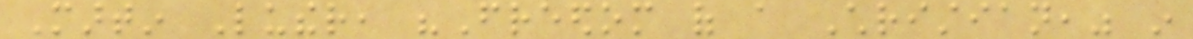Martin Luther, "Freedom of a Christian," in
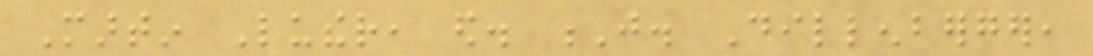Martin Luther, ed. J. Dillenberger,
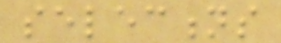selections
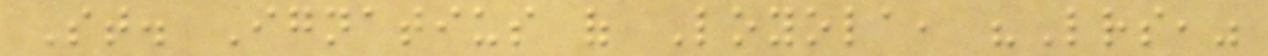St. Ignatius of Loyola, "Letters,"
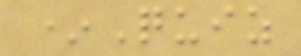*Quiz
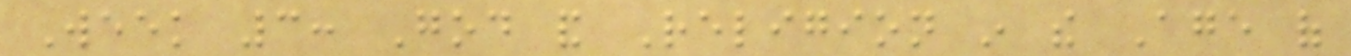Week 3: God and Religion in the Age of
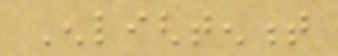Enlightenment
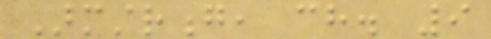Armstrong, ch. 9
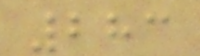283
